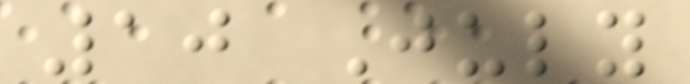10 July
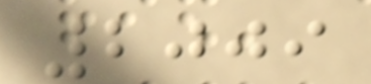2009
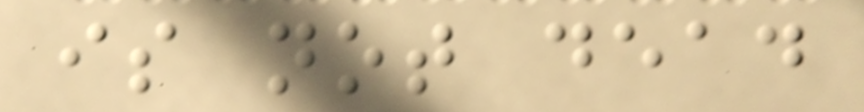is not dead
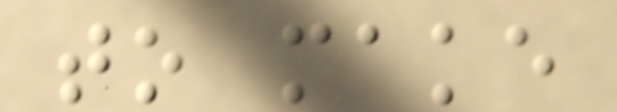to make
